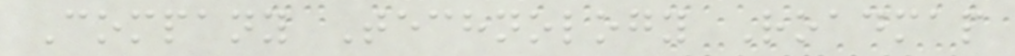Company Technology Roadmap
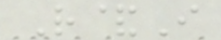R&I
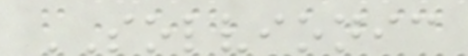SOLVIONIC
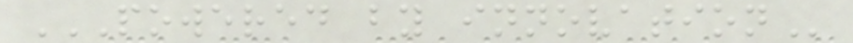POWERED BY INNOVATION
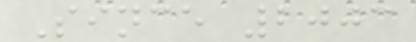Since 2003
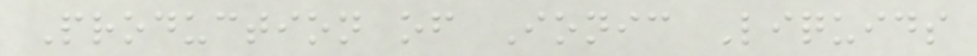Production of Ionic Liquids
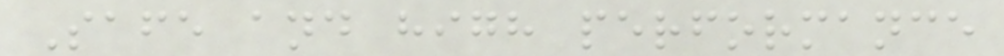Safe and high performance
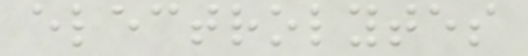electrolytes
